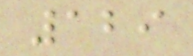129
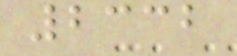2332
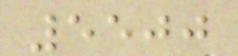5500
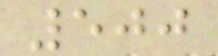500
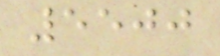5500
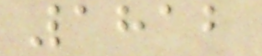1812
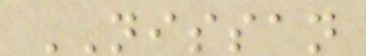NISSAN
